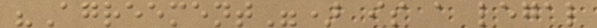"Agreement") is a legal
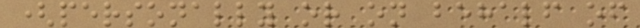(personally or on behalf of
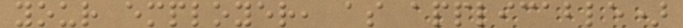your employer, as applicable)
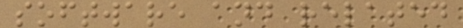software and related
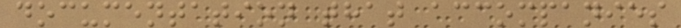documentation that accompanies
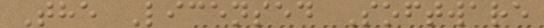The Licensed Software
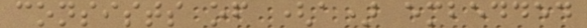consists of (a) embedded
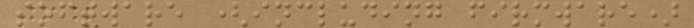software (including firmware)
